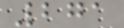271
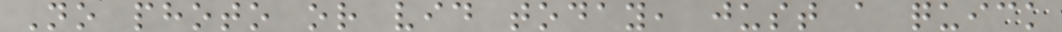No photo or vid today, just a quick
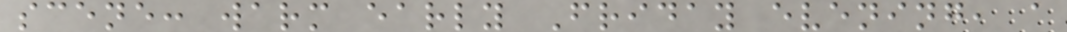scene: warm early Friday evening, a
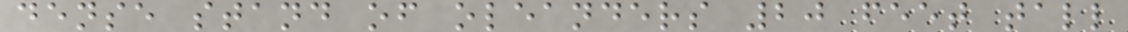dense stand of oleanders 20 feet tall
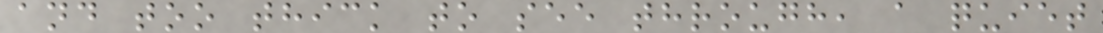and too thick to see through, a quiet
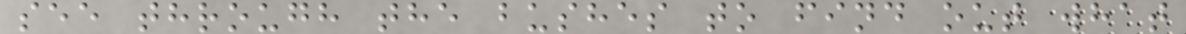see through the bushes to find out what
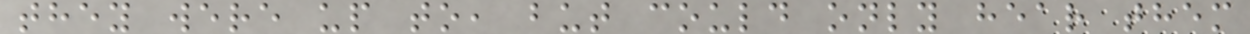they were up to, but could only hear them
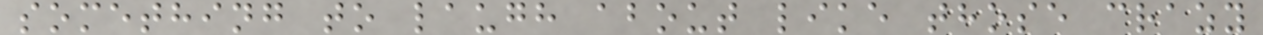something to laugh about like those crazy
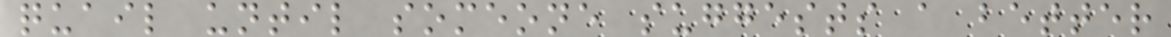quail until someone suggests a better
